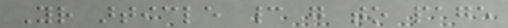Your article cannot go to page
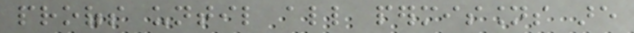proofs until all permissions are
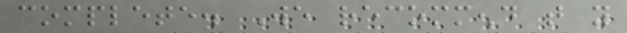complete. We recommend that you
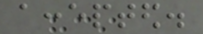accepted.
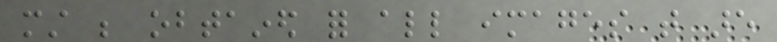must be obtained for all images that are
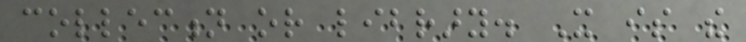collection or library. It is the
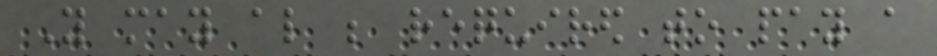You may also be required to pay a
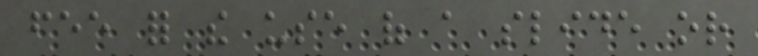fee for the use of a slide or
